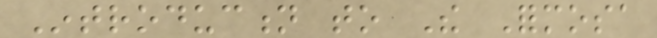Introduction to The Formosa
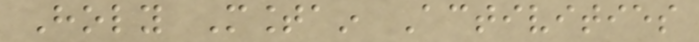Holy Mountain Activities
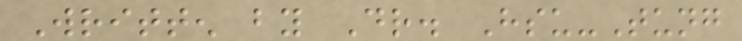Written by Dr. Hsu-Tung
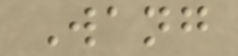Wang
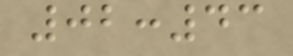02:43
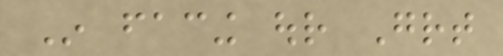In facing our Great
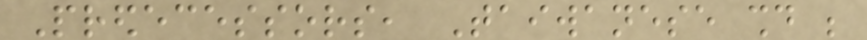Predecessors, Taiwanese should be
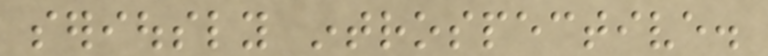seriously introspective.
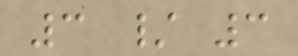3 / 3
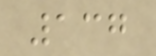137
